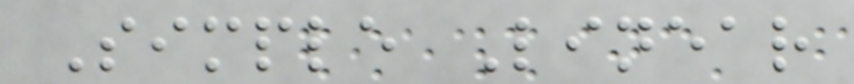Simple Linear
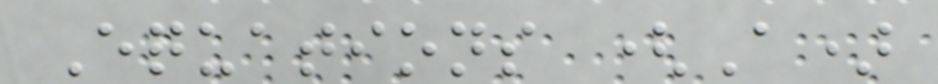Equations (A)
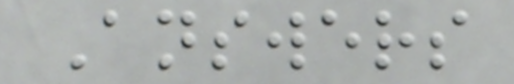Answers
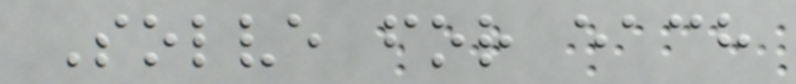Solve for each
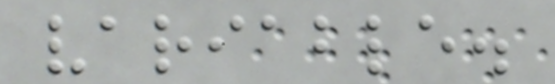variable.
